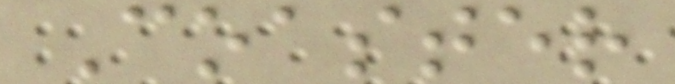Coaster
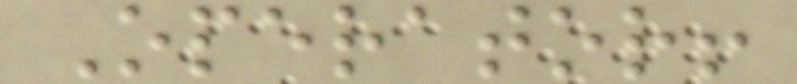Operator!
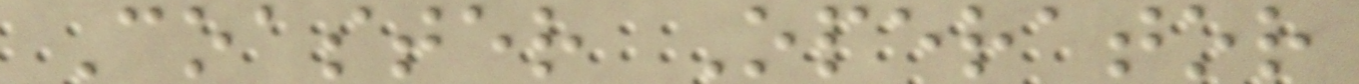Coaster Operator
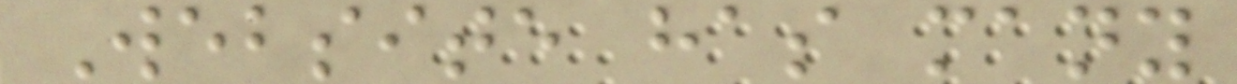Website has many
